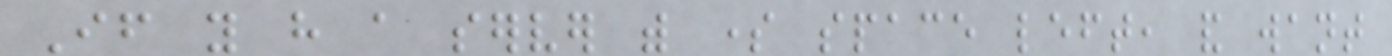If you have a server with some space left, and want
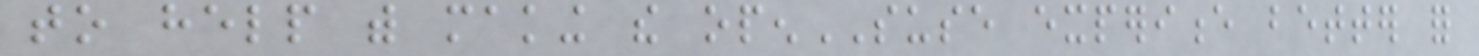to help with making the openSUSE experience better for
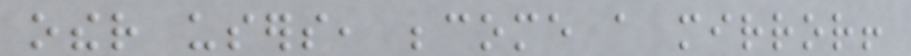other users, become a mirror!
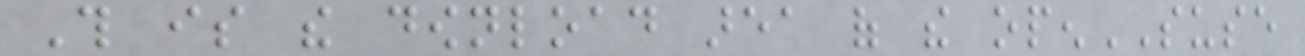This is the download area of the openSUSE
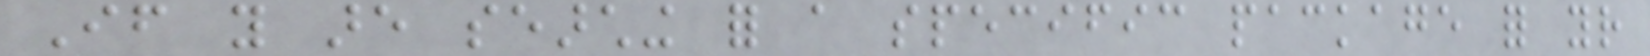If you are searching for a specific package for your
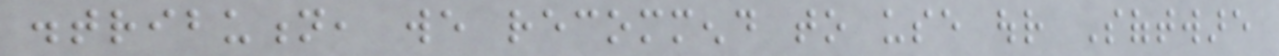distribution, we recommend to use our Software
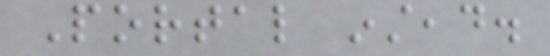Portal instead.
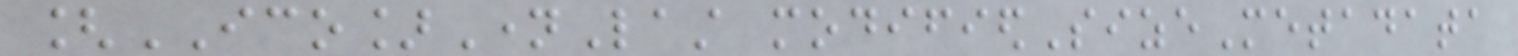[ICO]NameLast modifiedSizeMetadata
